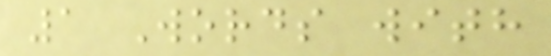1 Words with
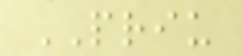PRIU
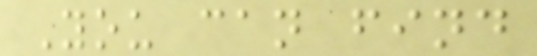You can find
